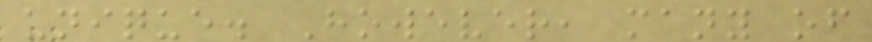unique. However, many of
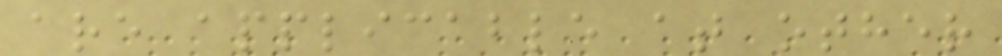are applicable at other
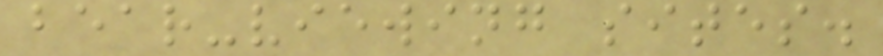bear-viewing sites.
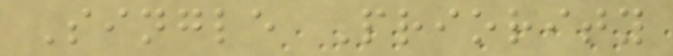Single Priority
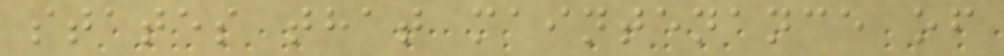states that maintenance of
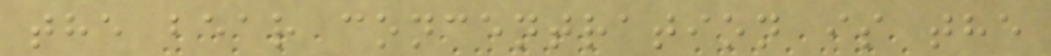the bear concentration is the
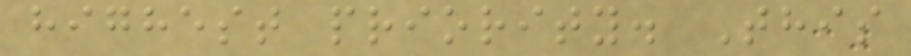highest priority. This
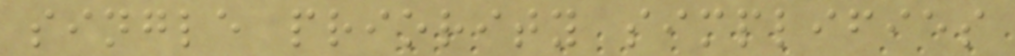single priority simplifies
